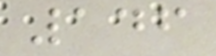146
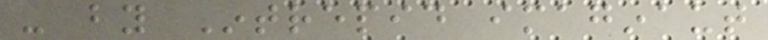- by Intrepid imaginaut
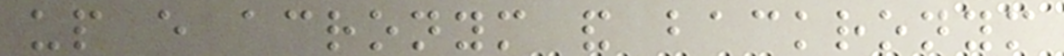up every acronym and backronym
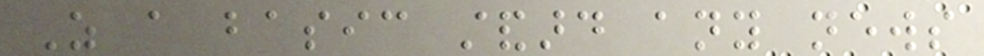As a basic standard any news
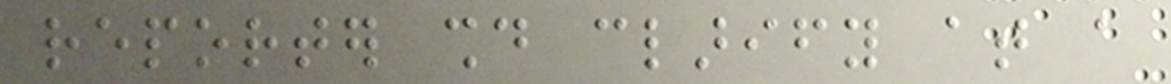reporter should clarify at a
